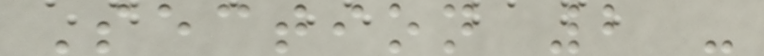Section 2 -
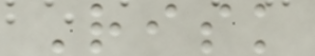Risk
